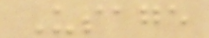Usage
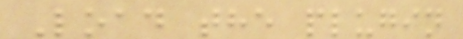Load the plugin
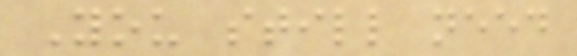You still need
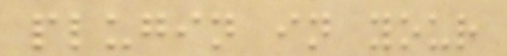plugin in your
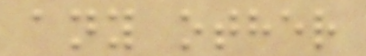any other
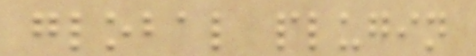global plugin
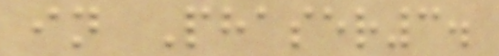in Phaser3.
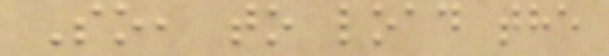So, to load the
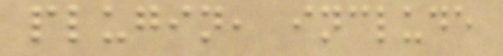plugin, include
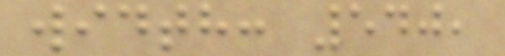width: 540,
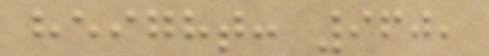height: 960,
